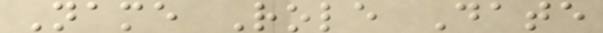Name Role Date
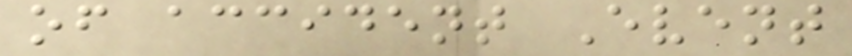of accident Event
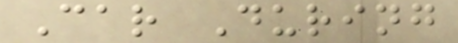Car During
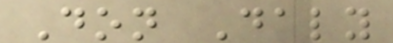Don Daly
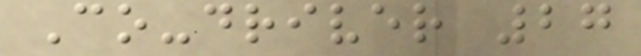Co-driver 27
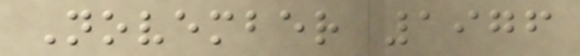November 1976
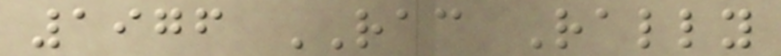1976 RAC Rally
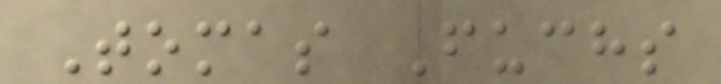Tomas Fuchs
